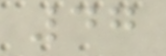47
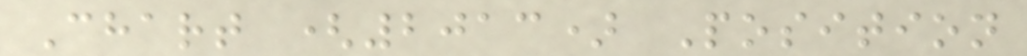Chart (2013) Position
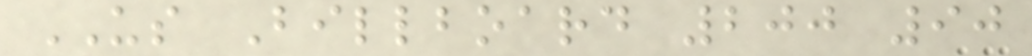US Billboard 200 90
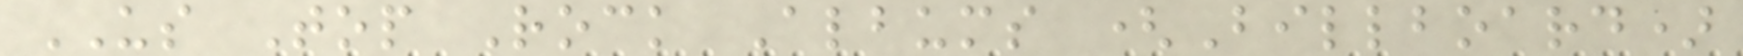US Top Rock Albums (Billboard)
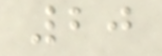20
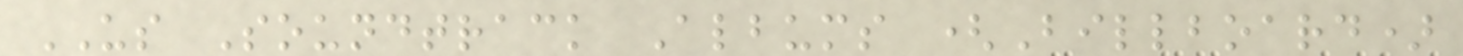US Soundtrack Albums (Billboard)
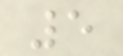5
